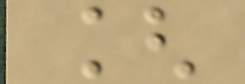[
